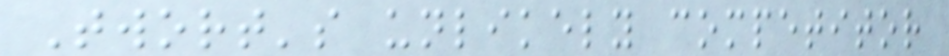Twort's unlikely competitor
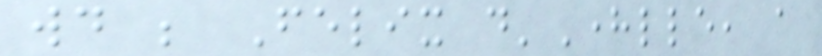would be Felix d'Herelle, a
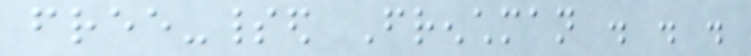free-spirited Frenchman . . .
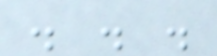. . .
